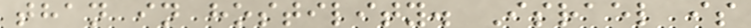than in hostility. Israel is
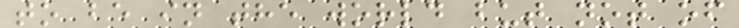to be in the world but not of
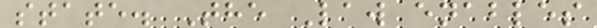state. The Law enables
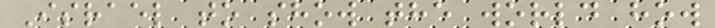Israel to show the world how
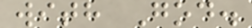with God.
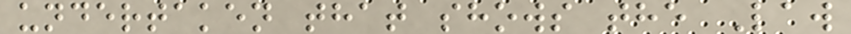undertaken that shows the Law
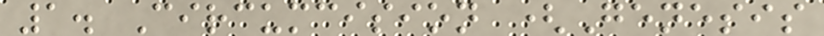1. Circumcision (Genesis
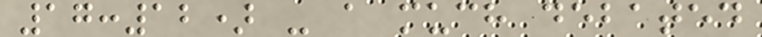17:12) - a much debated
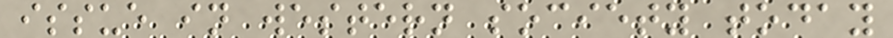issue in western society today
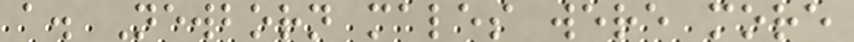a. Newborn males were more
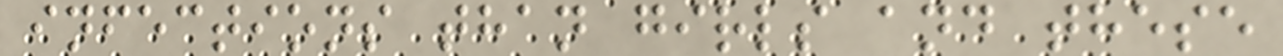infections than girls and these
